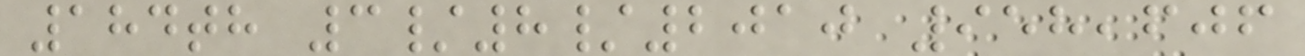184th 3/8/2010 958,606
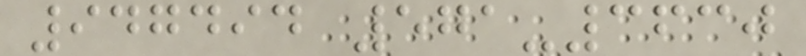947494 571-3630
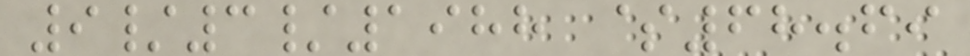9/3/1988 $68.69
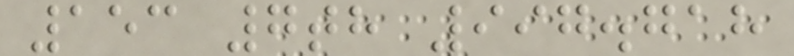153 7th 997.718
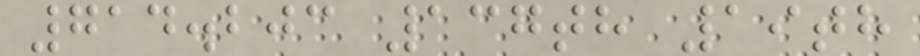714.203 137th 19th
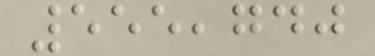555,740
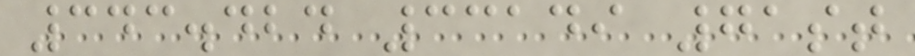343.424 33149 71st
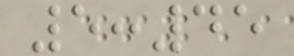5:45
